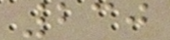230
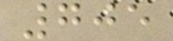705
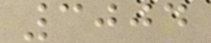3004
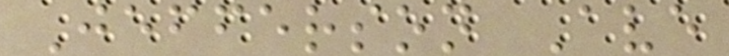Jefferson Ave
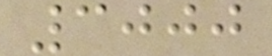3000
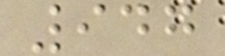947
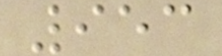953
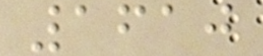1610
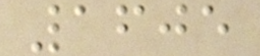1605
